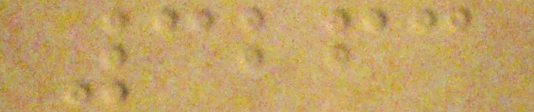3263
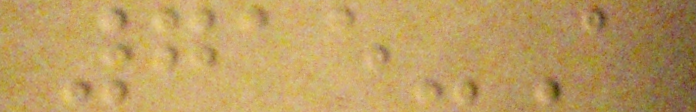715-A
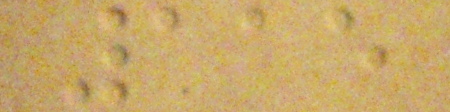115
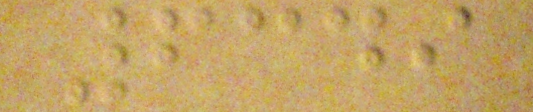6349
